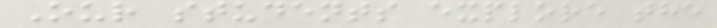Our students explore the
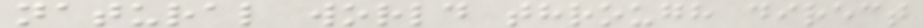natural world through direct
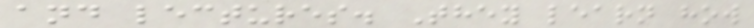and lectures. They learn how
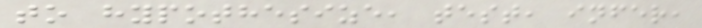to hypothesize, test, infer,
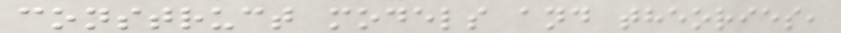construct models and theories,
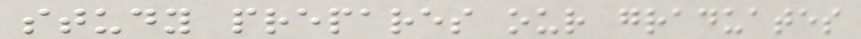study prepares our graduates
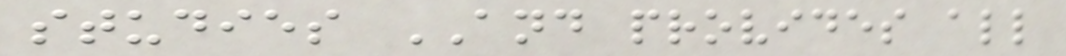studies AND provides all
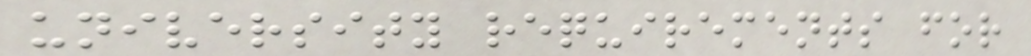university requirements for
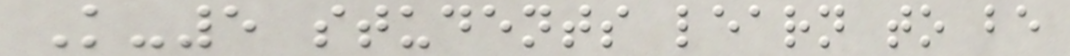K-5 students learn to be
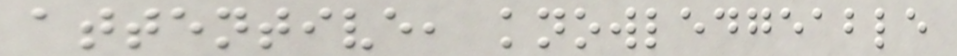attentive, knowledgeable
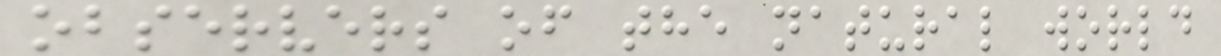observers of the natural world
